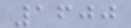1600
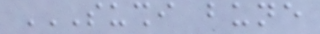SUSHI BUNE
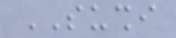SUSHI
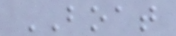BOAT
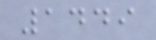1449
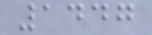1447
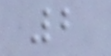2
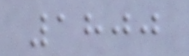1800
